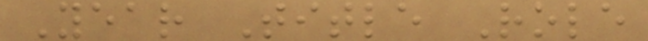Year Title Role
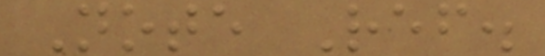Note Ref.
